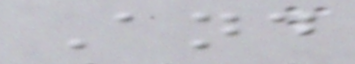And
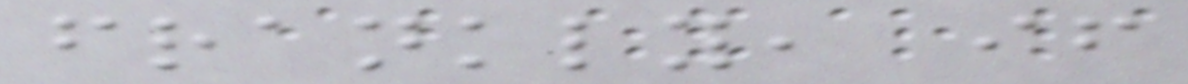frankly, if
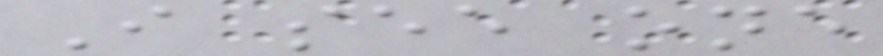I see one
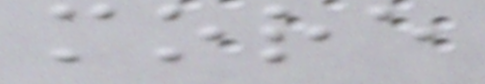more
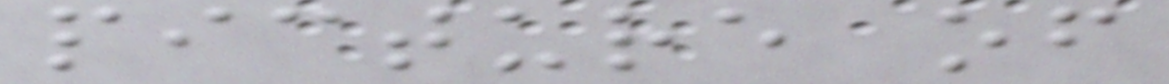picture of
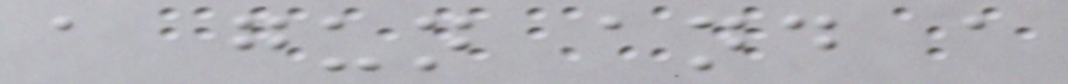a gun and a
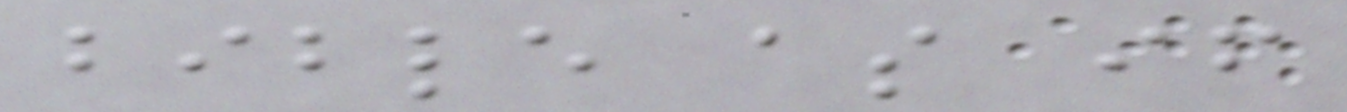bible as if
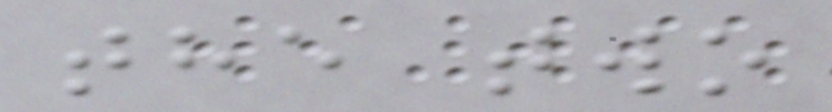the two
